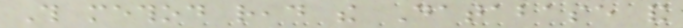This method read the Database and
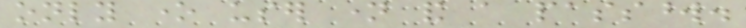only one user name and a password.
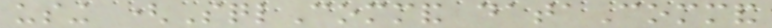using (SqlCommand dataCommand
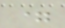=
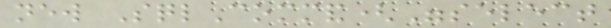new SqlCommand("select
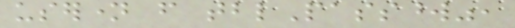username from tblPassword",
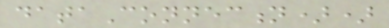dataConnection))
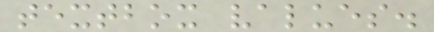textbox values.
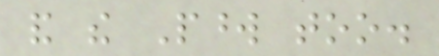and the Pword too.
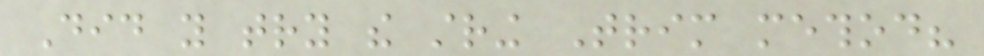Did you try the string Trim method?
